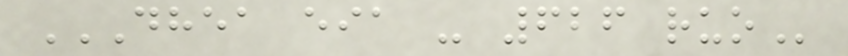DHEA EIA - 626 RUO
